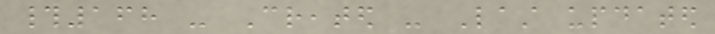#168 - Created - Last updated
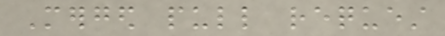Merged pull request
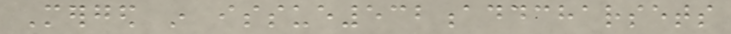Merged in issue532addcharsets
